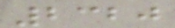2320
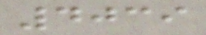4039
